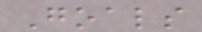Goals
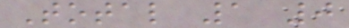Total 1 0
